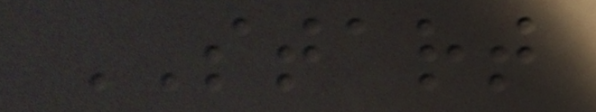START
